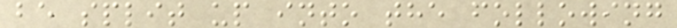be split up into the following
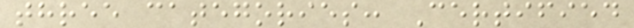three categories: Certified
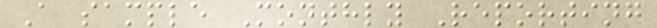A sample Monthly Reporting
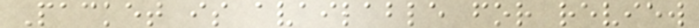Packet is available for review
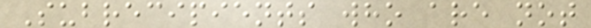Subrecipients who are not
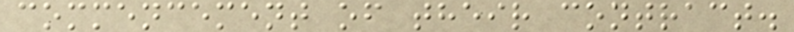commencement of their contract.
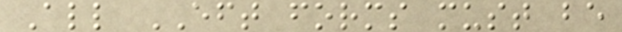All EFT forms must be
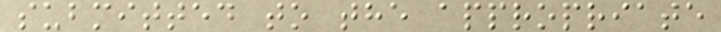submitted to the appropriate
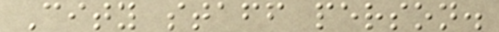City staff person.
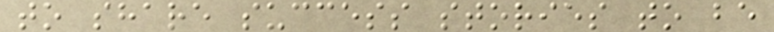to share success stories to be
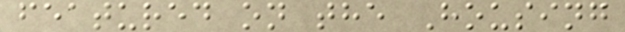featured on the Housing
